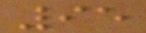95
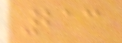213
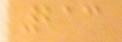213
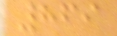869
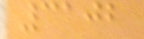3102
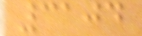3104
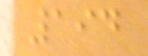194
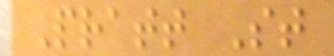Pratt St
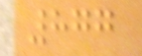877
